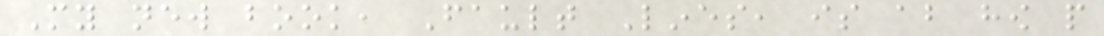My new book, Fault Lines, is about how people
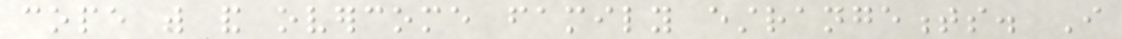cope with and overcome family estrangements. I
